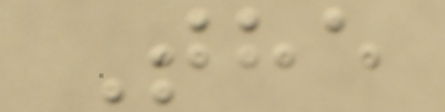The
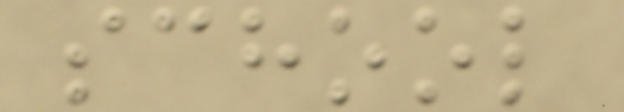school
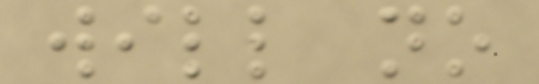will no
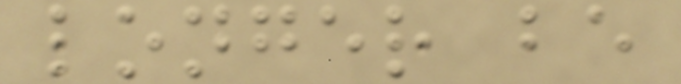longer be
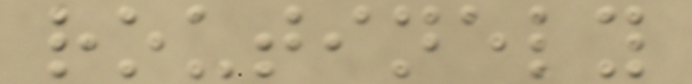routinely
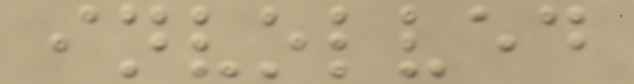involved
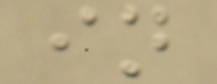in
